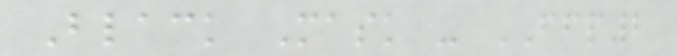Black Mask - FFP2
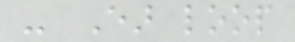- Ear loop
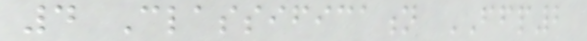4 Classification FFP2
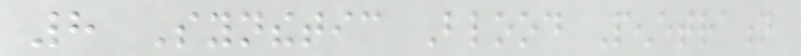8 Synthetic Blood Penetration
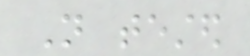Not tested
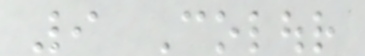9 Colour
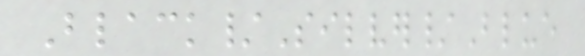Black/Silver/Blue
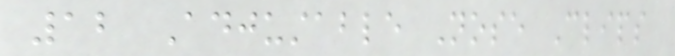12 Adjustable Nose Clips
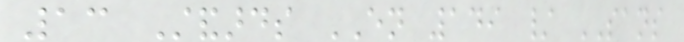13 Standards EN 149 / SANS
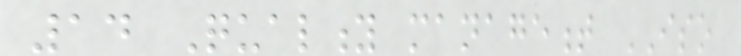14 Quality management ISO
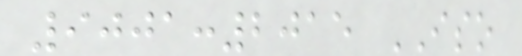9001:2015 ISO
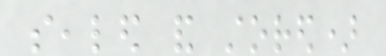sealed and stored)
